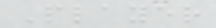Player
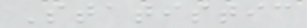Statistic
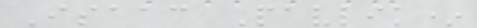Isaac Pavlik*
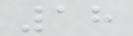18
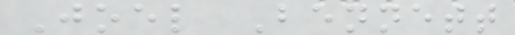Joel Bennett
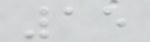15
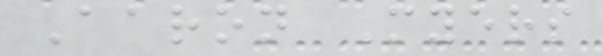Aaron Myers
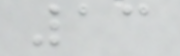13
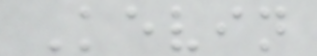Kevin
